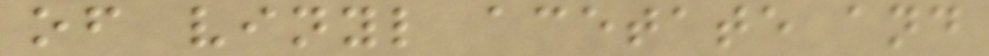of vinyl acetate and
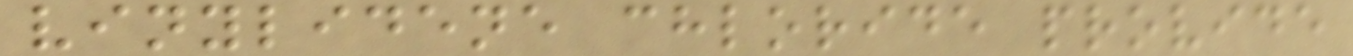vinylidene chloride provide
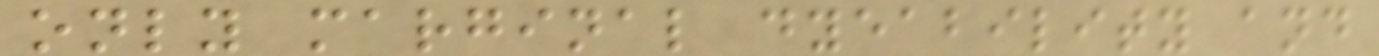only marginal dyeability and
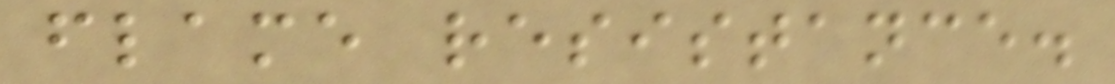flame resistance.
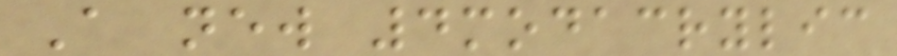A new 4modacrylic
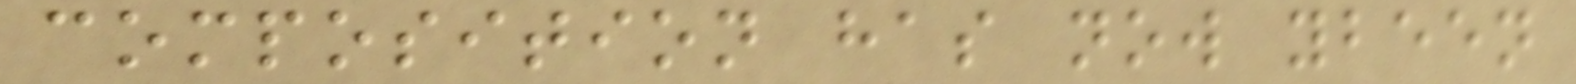composition has now ybeen
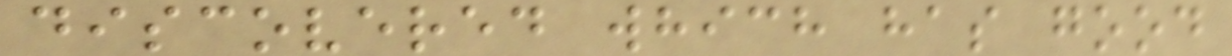discovered which has good
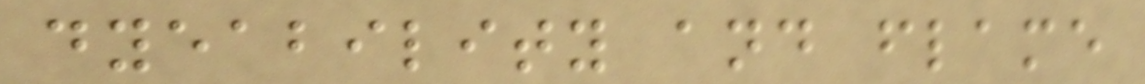dyeability and flame
